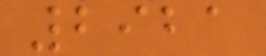2921
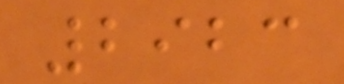2923
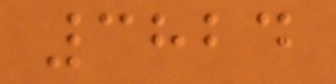3824
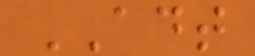ADT
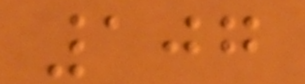107
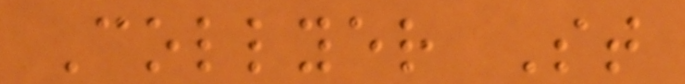Collyer St
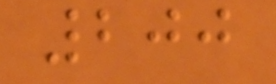200
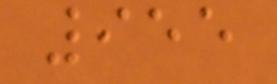955
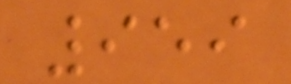959
